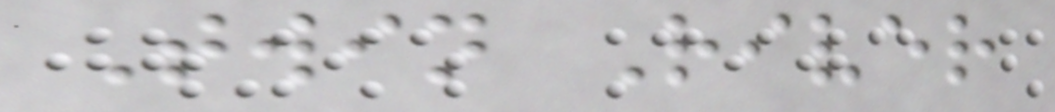Twin River
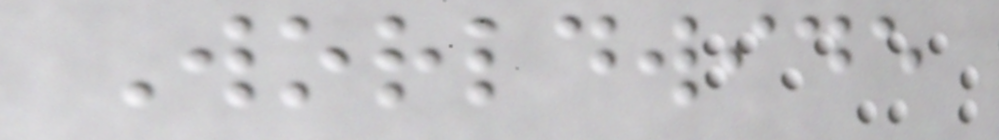Worldwide
